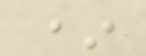*
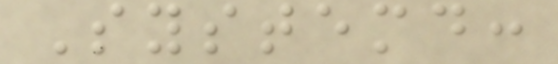Systemd:
